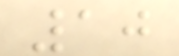10
